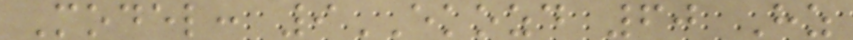Model: 9EKOZD 60 Hz
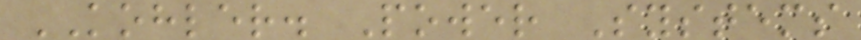KOHLER. Power Systems
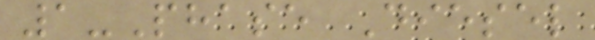1-Phase Diesel
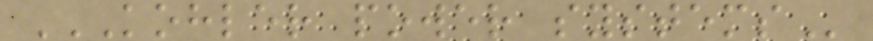KOHLER POWER SYSTEMS
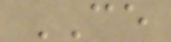CE
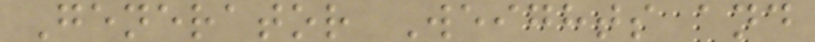Generator Weights and
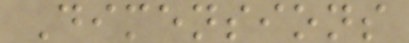Dimensions
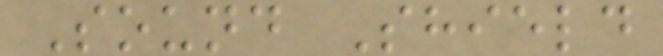Sound Shield
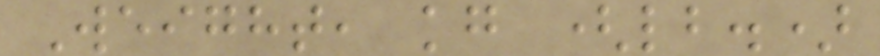Weight, kg (lb.)
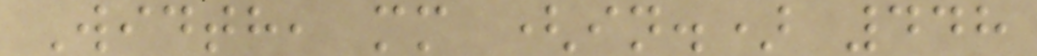Width, mm (in.) 448
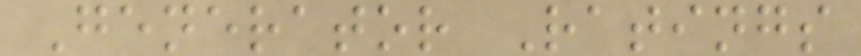Generator Ratings
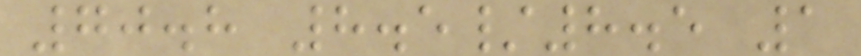70.8 8.5/8.5 1
